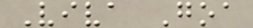Viva Goa
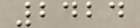2424
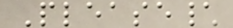Please\
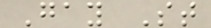Gay St
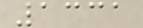1331
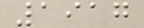1917
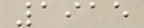1915
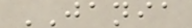JANIA
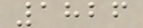1826
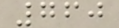760
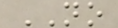NO
